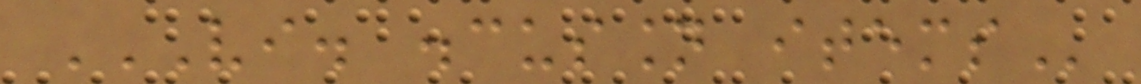VI. DISCUSSION ITEMS
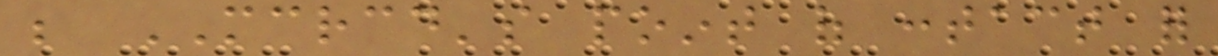be MCRCD's point of contact for
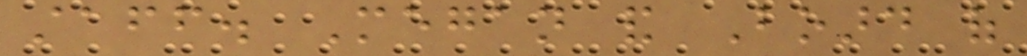staff. Megan and Board of
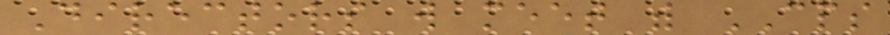Directors will meet with CPS
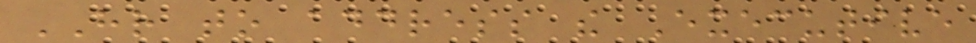HR to address the Executive
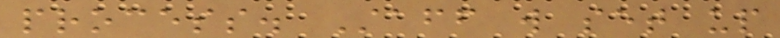process. Staff will set up
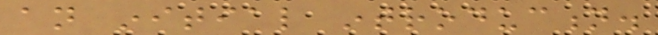an initial introduction.
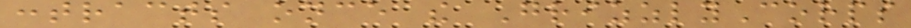contracts once the GrizzlyCorps
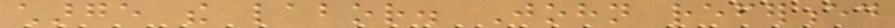charge the labor. John referenced
